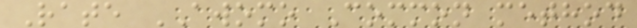Rate AWOMO Common method
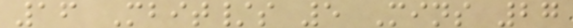16 Mbit/s 5 Mins 27
